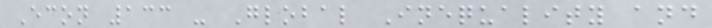Econ 133 - Global Inequality and
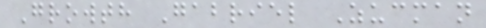Growth Gabriel Zucman
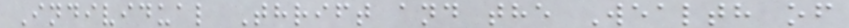Individual Thrift and the Wealth of
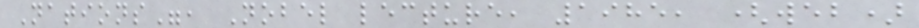Nations", Nobel lecture, 1985, (web)
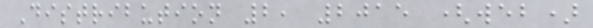Distribution 2, 2015 (web)
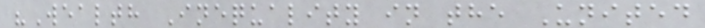"Wealth Inequality in the United
